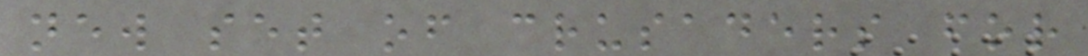new set of crusaders for
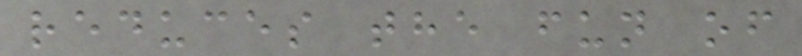reduces the fun of
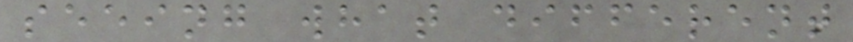seeing what different
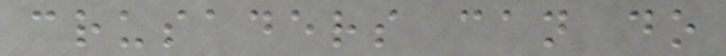crusaders can do
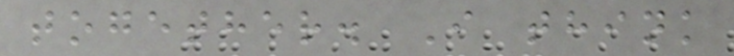together. I think
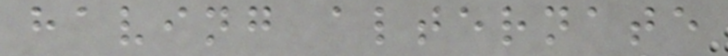having alternate
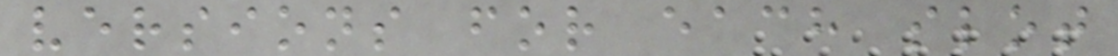versions for each slot
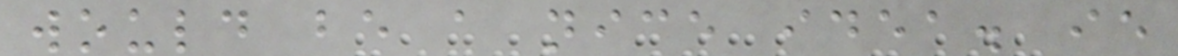would be a nice idea. ie
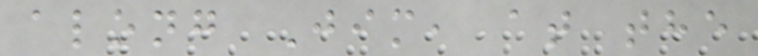along Jim, at the
